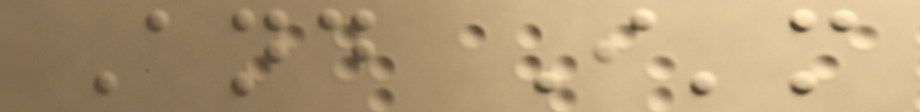And I'm
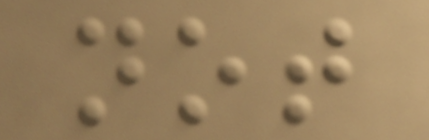not
